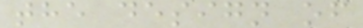the design of
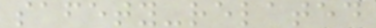safety-related
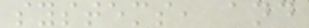systems, and
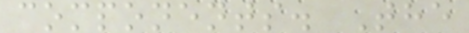components. The
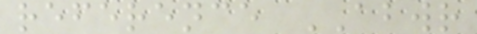reference ABWR
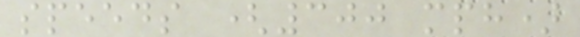speeds (300 mph)
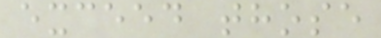exceed those
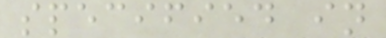specified in
